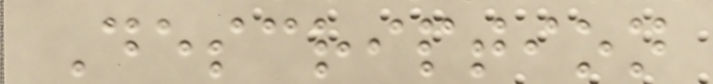Description
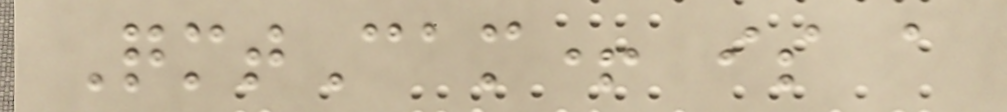QmtCam+ is a
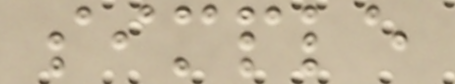simple
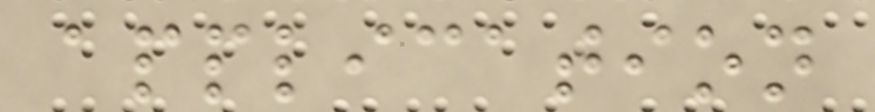application
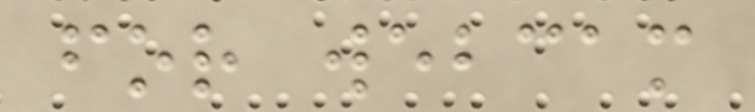for webcam
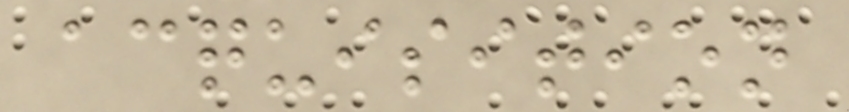acquisition
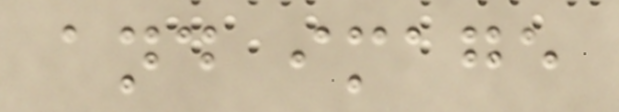and image
